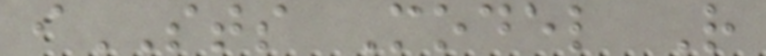iSTS Model R
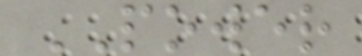POWER
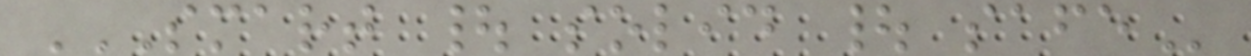SMART | SOLID | SAFE
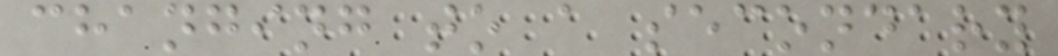changing to a secondary
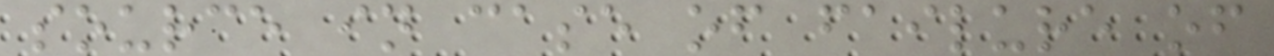source in case of failure of
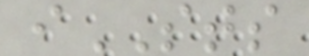iSTS
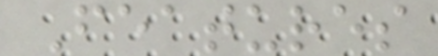Features
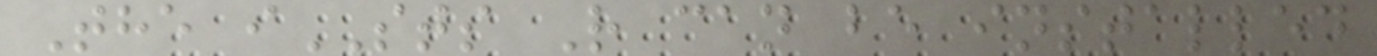The iSTS R can be installed
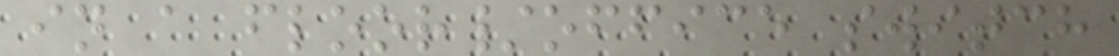in a floor/office switch
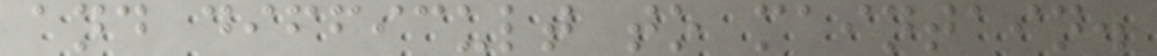and difficult to maintain.
